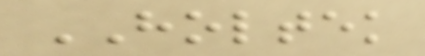HOLTEK
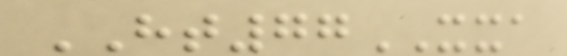HT77XXA
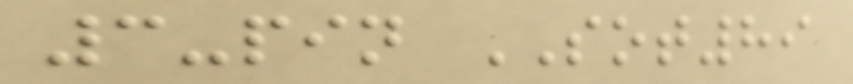3-pin SOT89
